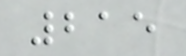215
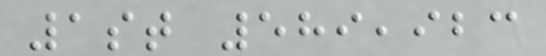1st 589,923
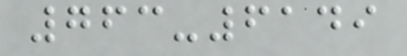763-6149
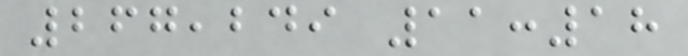267,249 11:18
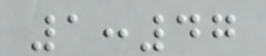1:47
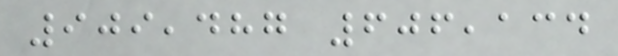909,487 606,134
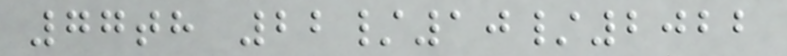77th 22/10/2022
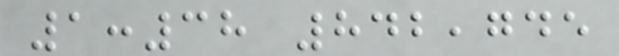1:38 842,745
